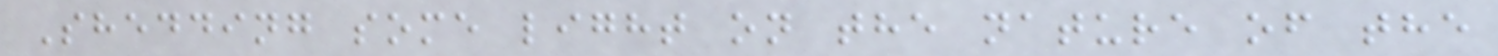Shedding some light on the nature of the
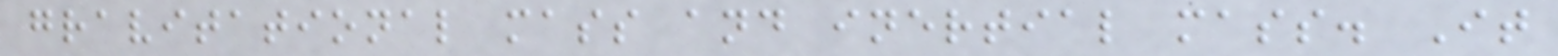gravitational mass and inertial mass. It
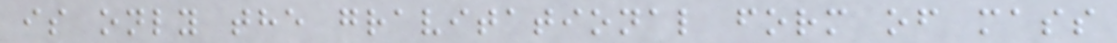is only the gravitational form of mass
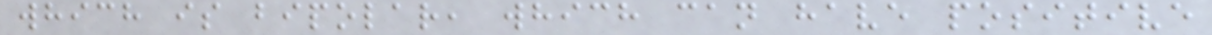which is bipolar, which can have positive
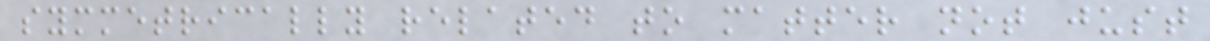symmetrically related to matter not just
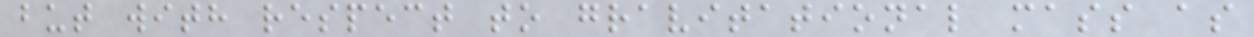but with respect to gravitational mass as
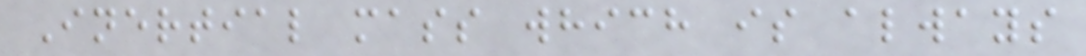Inertial mass which is always
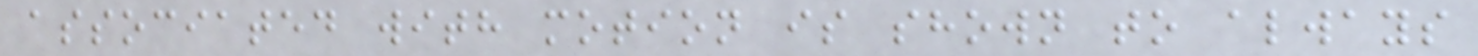associated with motion is shown to always
